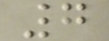7
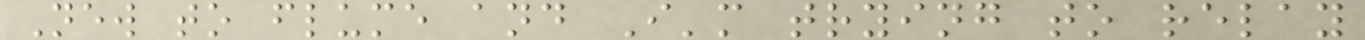New to flume and I'm trying to relay
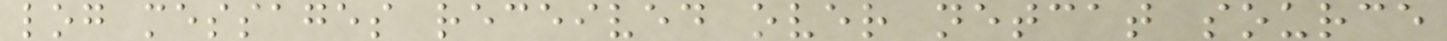log messages received over netcat source
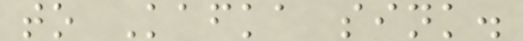to Kafka sink.
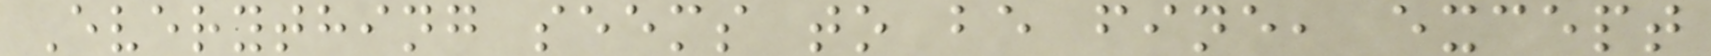Everything seems to be fine, except
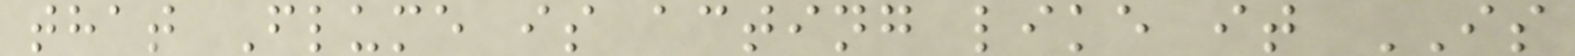that Flume is acting like it IS
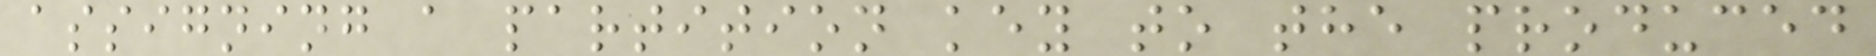assigning a partition key to the produced
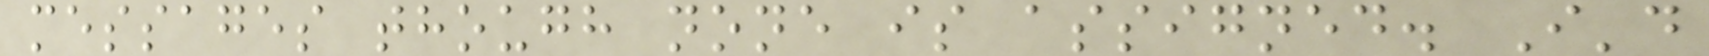messages though none is assigned. I'd
